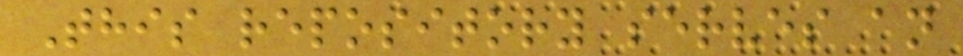This repository serves an
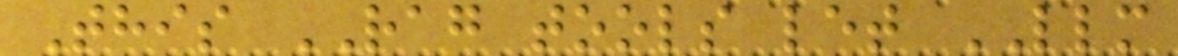This RAG tools let LLM
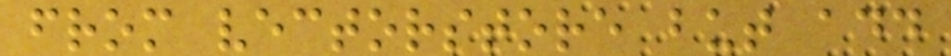from vectorstore but add
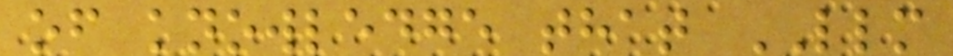of knowledge that LLM
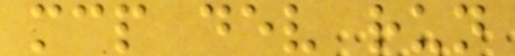mcp dev run
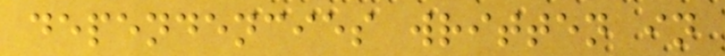dependencies written in
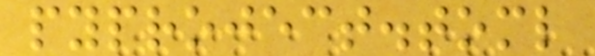pyproject.toml
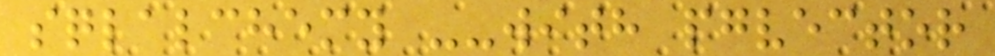sqlalchemy --with pgvector
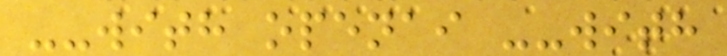--with openai --with
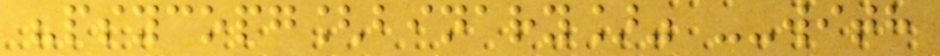"psycopg[binary]" --with
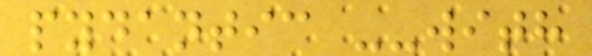pydantic --with
